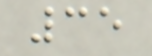35
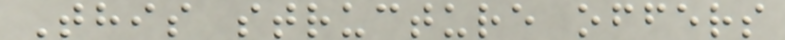This structure offers
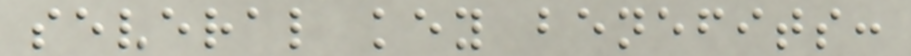several key benefits:
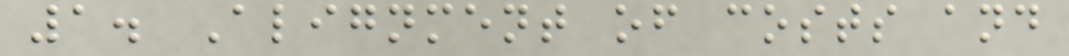1. Alignment of costs and
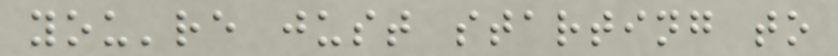you're just starting to
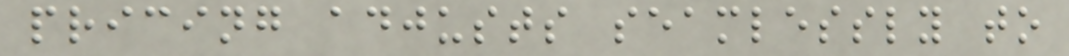pricing adjusts seamlessly to
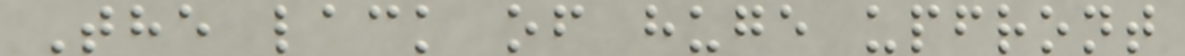The lack of huge upfront
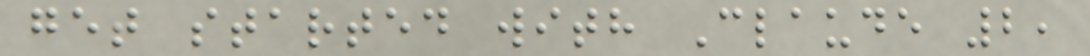get started with Claude 2,
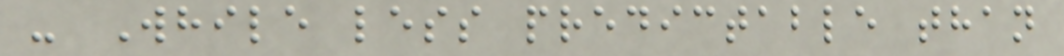- While less predictable than
